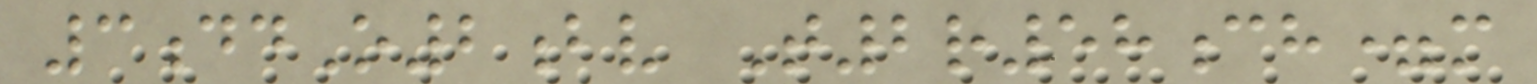3ddO2bv T2r58ch=m
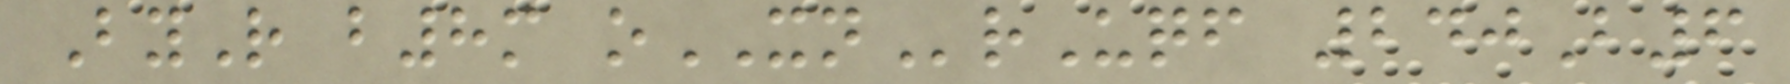ByR b8m oXNrUqf 240B6
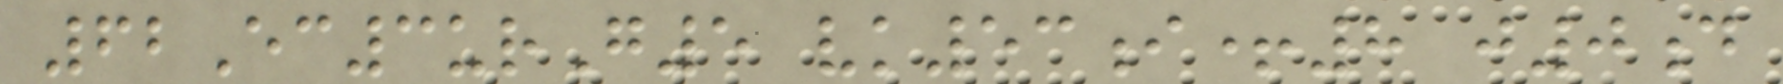62Ec3urG5 vk53i+8 j0d
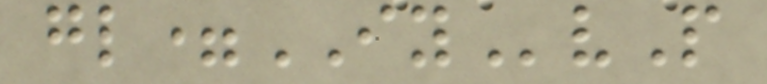gl=IYvP
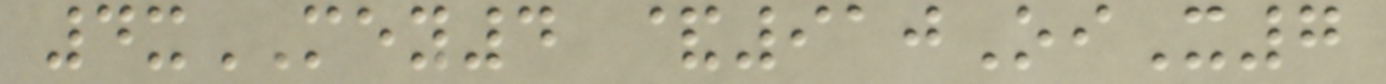4xMEY4 &910OiX7
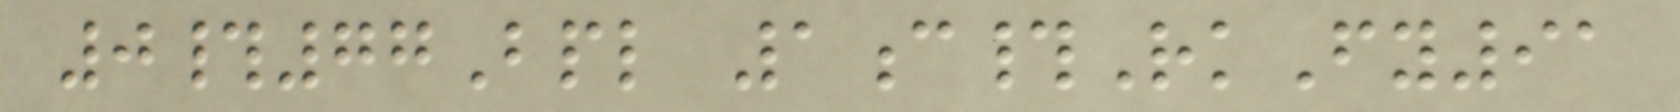0#77Bpl 1c#RkFy91
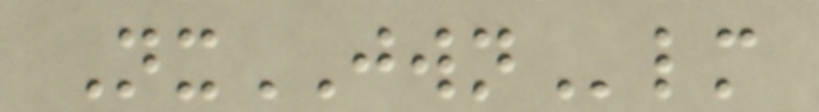NxJWNlm
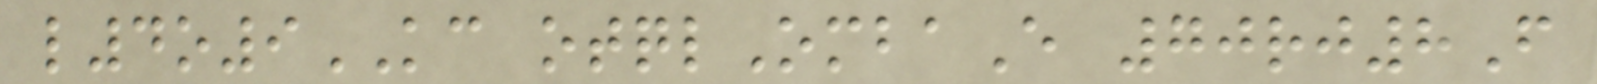l4o9KC otqlOmbaE 70rj8F
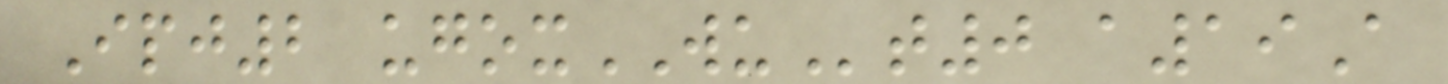Ipj2 ugoxWUt0 a19A
